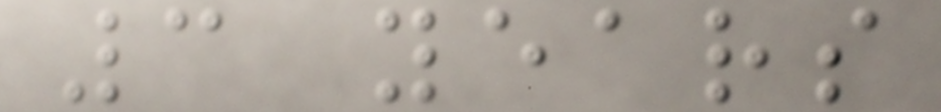3 years
